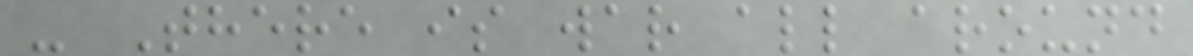- There is war all around
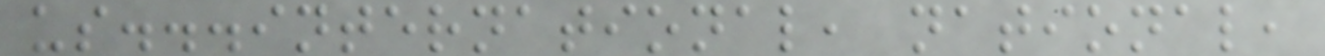us...international, national,
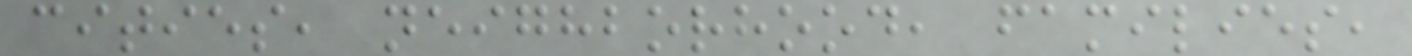cities, neighborhood, families,
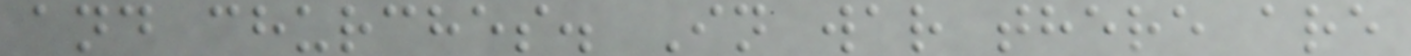and churches. In war there are
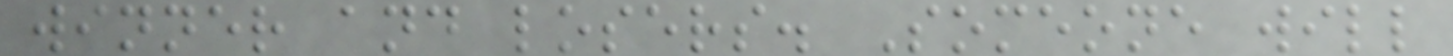winner and losers. Someone will
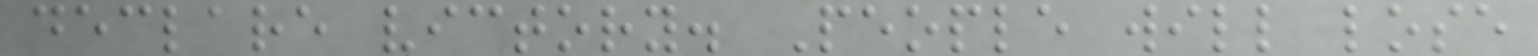declare victory. People will lose
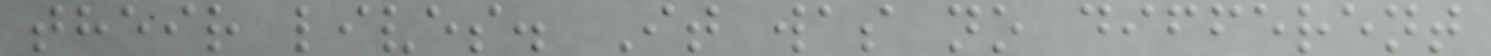their lives. It was no different
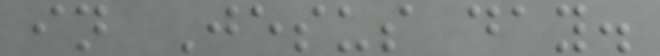in Jesus day.
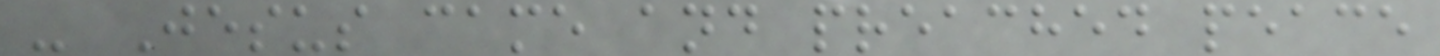- Jesus came and preached peace
